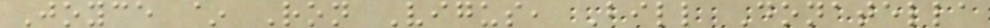Joyce ~ Ron Vigus, Bill Donatella
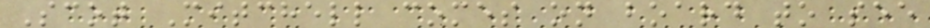Scot Mitchell comes on board to see
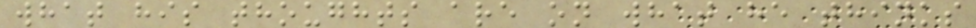what his thoughts are on what he thinks
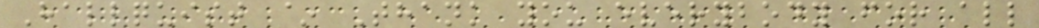Hallquist ~ Thank you everybody for all
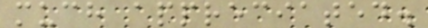much appreciated.
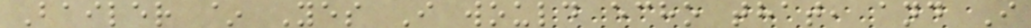Bailer ~ Yes I would echo that, and I
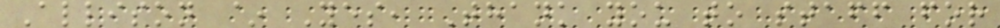Allison ~ Yes, Thank you to staff for
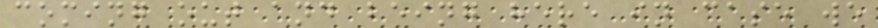coming out and being here in case we
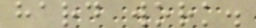hard work.
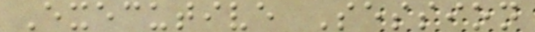Executive Session
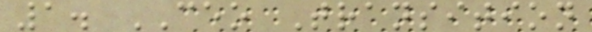1. CEO Transition
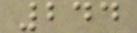244
